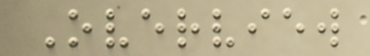Overview
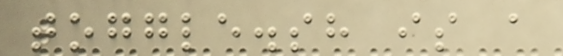toggle.sh is a
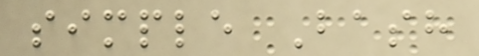simple Bash
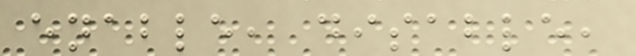enable, disable,
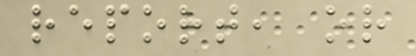report, or
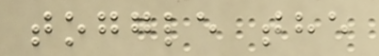toggle the
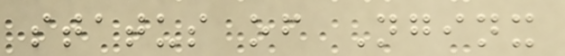status of Nginx
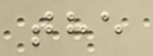the
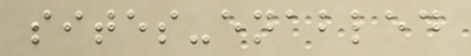sites-enabled
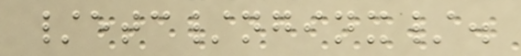/etc/nginx/.
